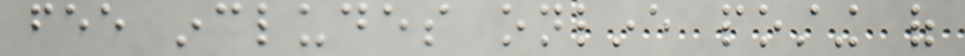fee includes online posting of
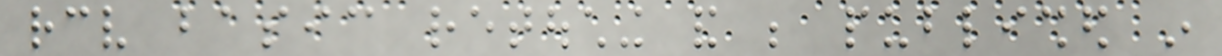receive basic retouching and be published in
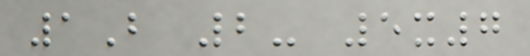1B 2- 5x7
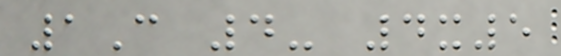1C 4- 4x5
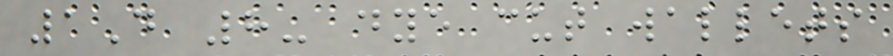1D 8- dye cut wallets
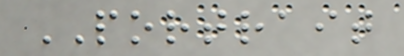PORTRAIT
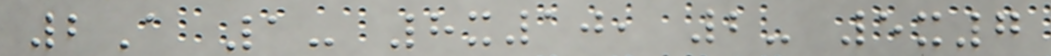2A 1- 8x10, 2- 5x7
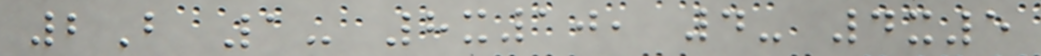2B 1- 8x10, 4- 4x5
